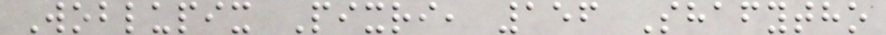Woblupix Pixri, 156 Shafytho
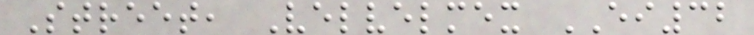Street, Velvelmex EI32
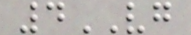4VG
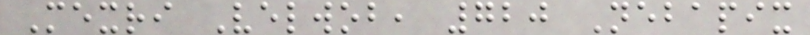Mexri Velwob, 720 Nebapix
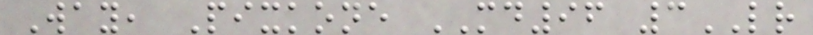Way, Pixkone MD96 3LR
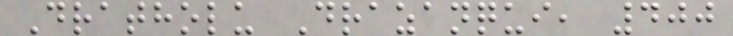Dratholu Drazanqui, 400
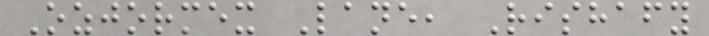Ozjormex Lane, Rishafy
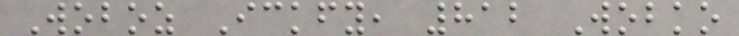Woboz Ickfy, 812 Wobko
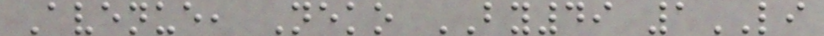Avenue, Neko BY49 1LI
